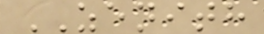ZENITH
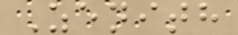Zenith
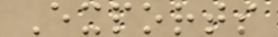Exports
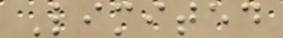Limited
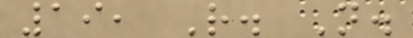19, R. N.
